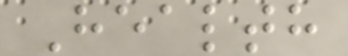Health
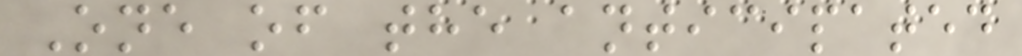One of the anticipated
